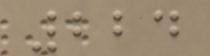224
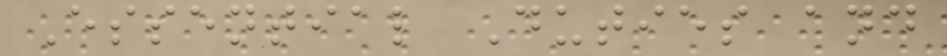Essential Duties and
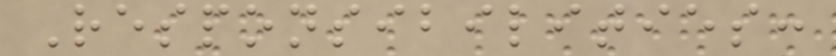Responsibilities:
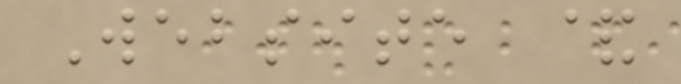Website &
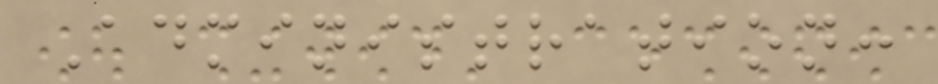Administration:
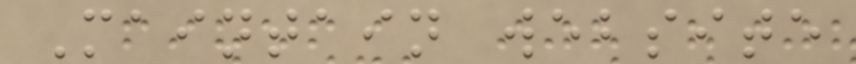Maintain website
